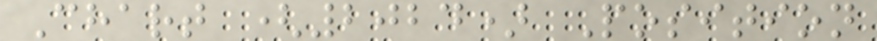Chart (2024) Position
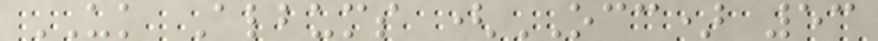UK Albums (OCC) 53
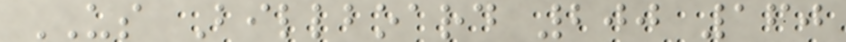US Billboard 200 160
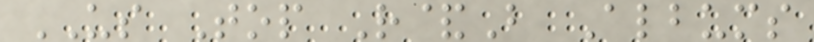US Top R&B Albums
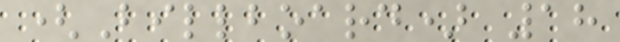(Billboard) 18
